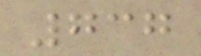737
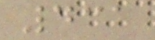431
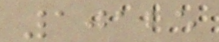10125
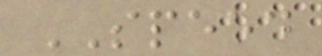SPEED
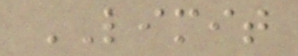LIMIT
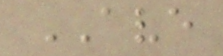AVE
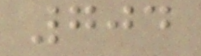704
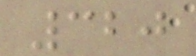320
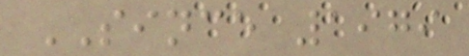SINCE 1979
